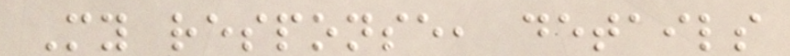My response, details
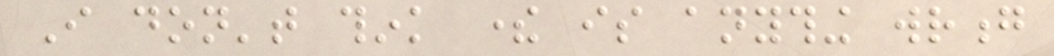I don't think there is anything wrong
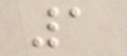1
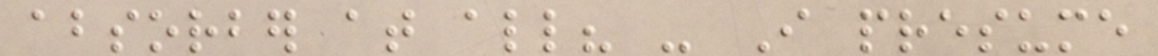absorber at all? - I presume
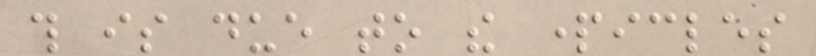this is due to the particles
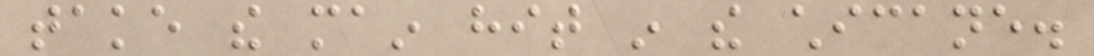take the main hit in the chicane.
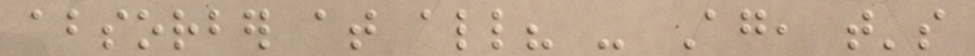absorber at all? - Again, that's
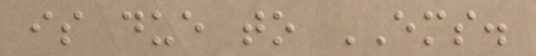is due to EMS.
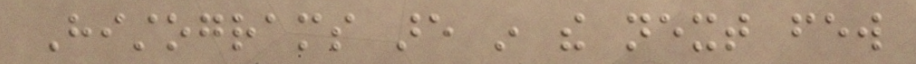Histograms are in the next few
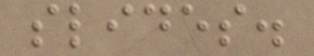slides.
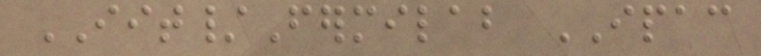IIT/Fermilab IPAC
